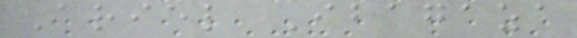Ariel Ibagaza
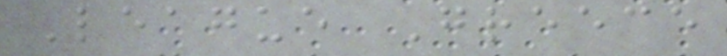League Greece
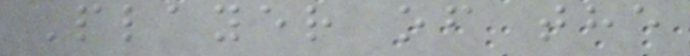Player of the
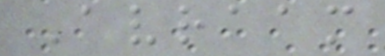Avraam
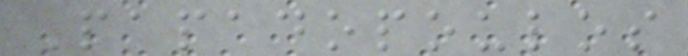Papadopoulos
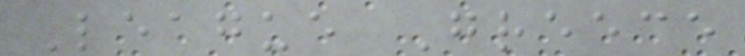League Greece
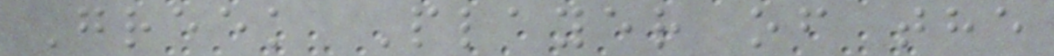Greek Player of the
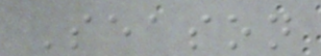Season
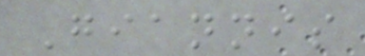Giannis
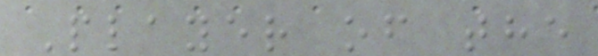Player of the
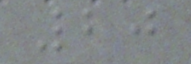20
